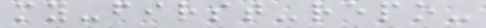my-first-repo-
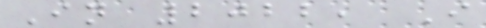In 2022, I
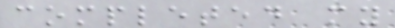completed my
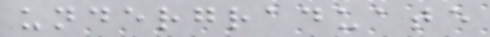undergraduate
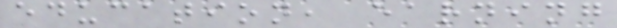education, earning
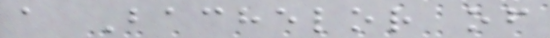a Bachelor of
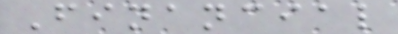Financial
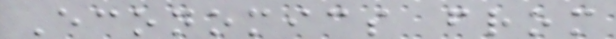Economics from
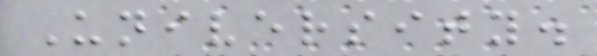University.
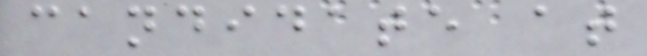candidate at
